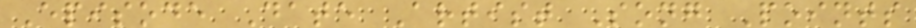Episode Date Artist Song Points
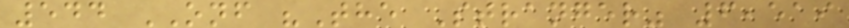544 ONF "The Stranger" 6,519
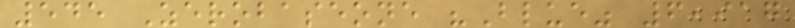545 Zerobaseone "Blue" 6,917
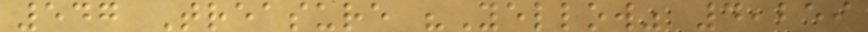547 Treasure "Yellow" 4,259
